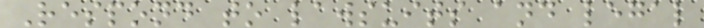Respond to lawsuits and legal
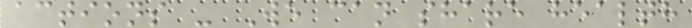actions - We can share health
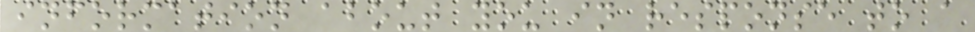information about you in response to a
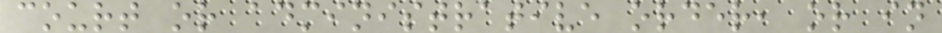court or administrative order, or in
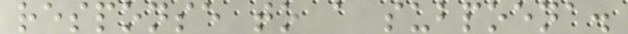response to a subpoena.
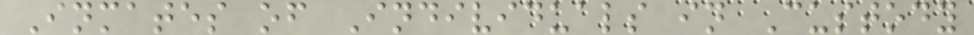Inmates of Individuals in Custody
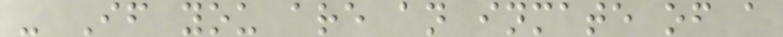- If you are an inmate of a
